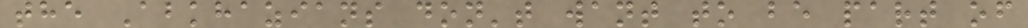the Abkhazians don't want to be part of
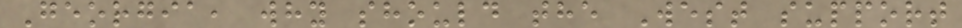Georgia, why should the West support
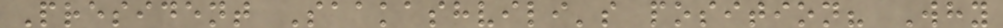President Saakashvili's position? Why
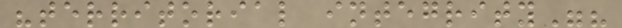"territorial integrity"?
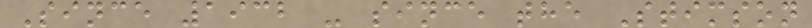Since 1932 - since the Stimson
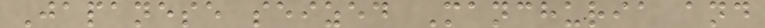Japanese seized Manchuria and
